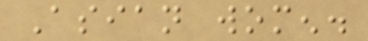Asian women.
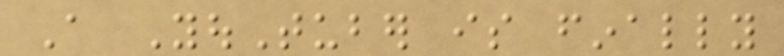A YouTuber is finally
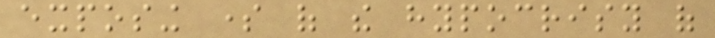exposing some of the hypocrisy of
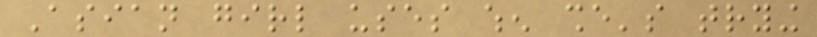Asian girl uses when she's trying
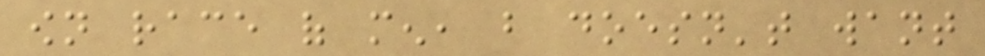own race of men, but doesn't want
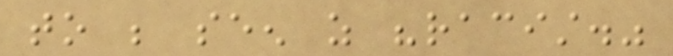to be seen as "racist."
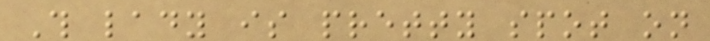This lady is pretty spot on
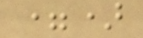=)
